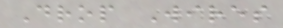Drop Wires
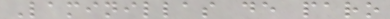Laminillas de paro
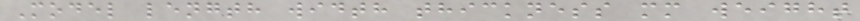Model length width thickness mm weight
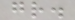gr.
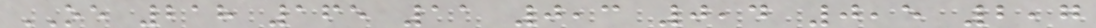OE 218 165 11 0,3 0,4 0,5 2,7
